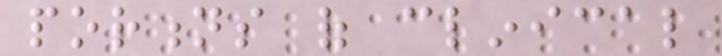portions of clinical
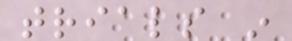trials in
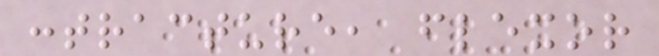contracture, flexor
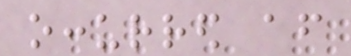occurred after
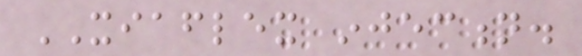XIAFLEX injection.
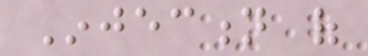Injection of
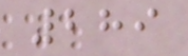289
